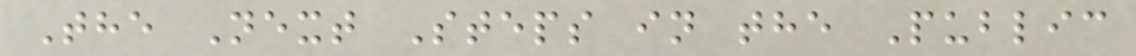The Next Steps in the Public
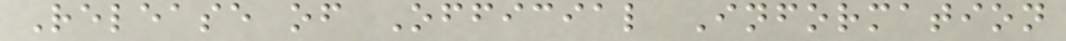Release of Official Information
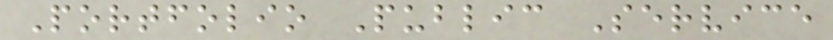Portfolio Public Service
